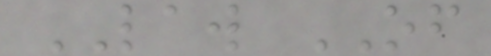LAW OF
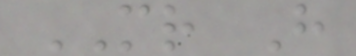MR H
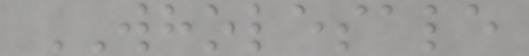WHOLESALE
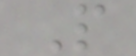P
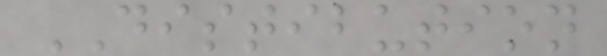DISTIBUTION
